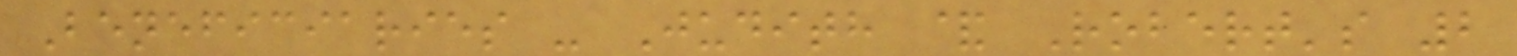Beneficiaries - Judith & Robert's 2
